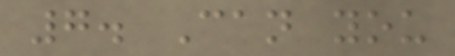7. Can you
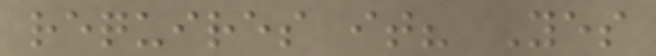requires it? Yes
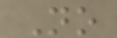No
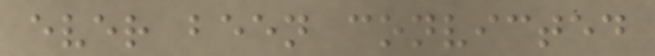ever been convicted
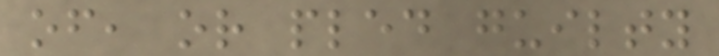of, or pled guilty
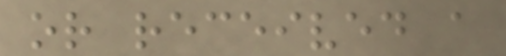or received a
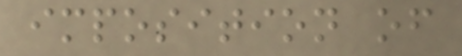imposition of
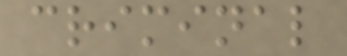criminal
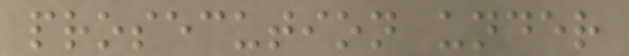prosecution under
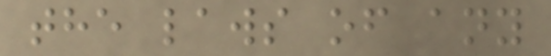the laws of any
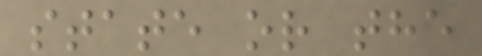state or the
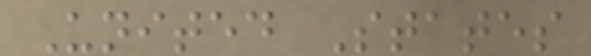United States
